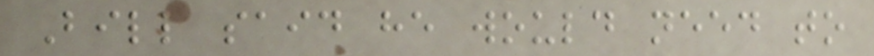Bill said he would need to
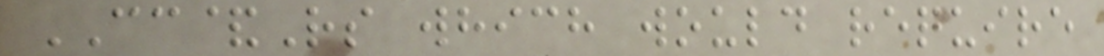CC&Rs which would require
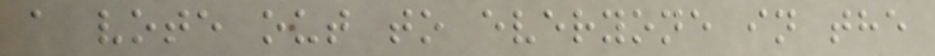a vote out to everyone in the
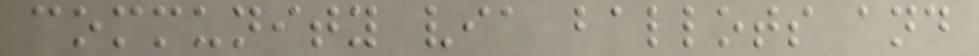community via ballots and
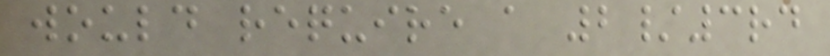would require a 2/3rd
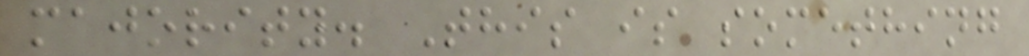majority. This is something
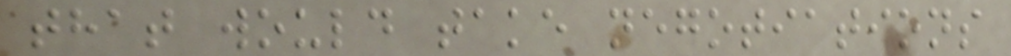that would take negotiations
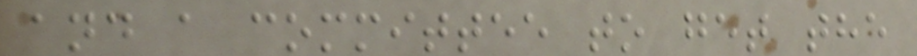and a committee to get the
